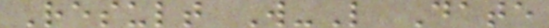Result W-L Date
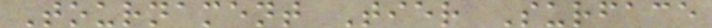Tournament Tier Surface
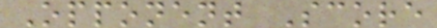Opponent Score
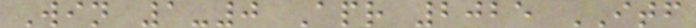Win 1-0 Apr 2025 ITF
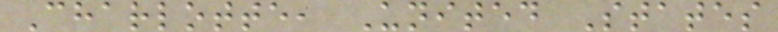Charlotte, United States
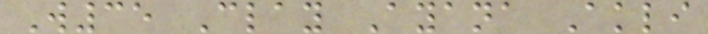W35 Clay Ayana Akli
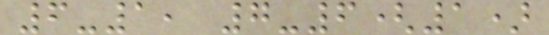6-1, 7-6(1)
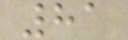81
